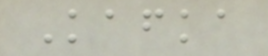Kafka
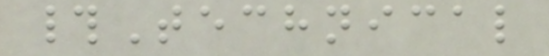#Technical
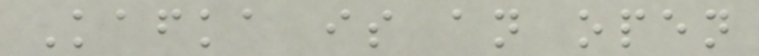Kafka is an open
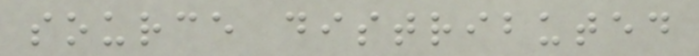source distributed
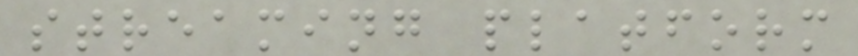streaming platform
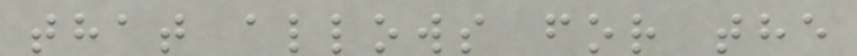that allows for the
